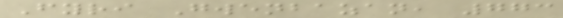Fyri Gwenbazan, 773
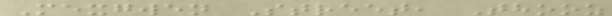Mexgwen Street, Thooz
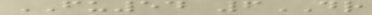FU54 6DR
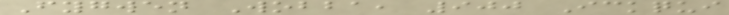Fygwen Wobba, 900 Ickqui
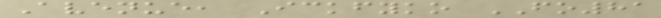Avenue, Ickfyko FO81
